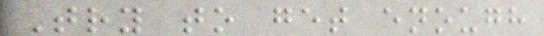Try to get enough
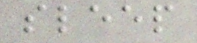sleep
